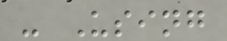- Using
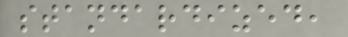standardized,
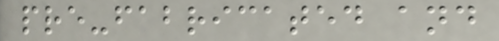pre-fabricated and
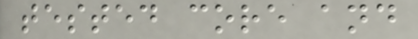tested core and
